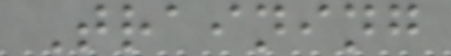Training
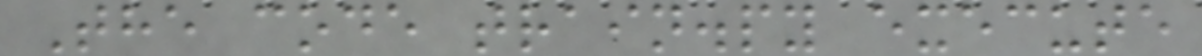The code train.py execute
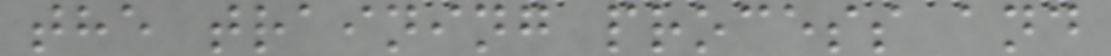the training process and
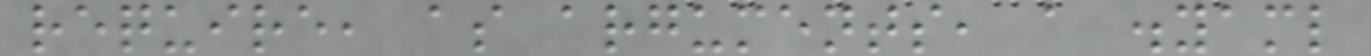require, as arguments, a .yaml
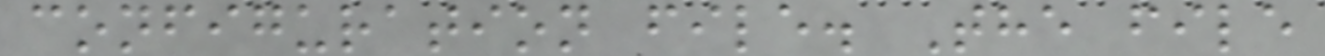configuration file. The file
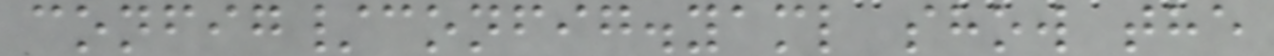config/config.yaml show the
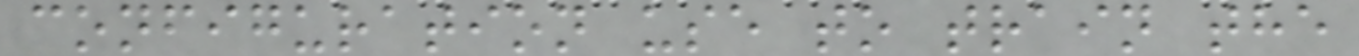configuration use to train the
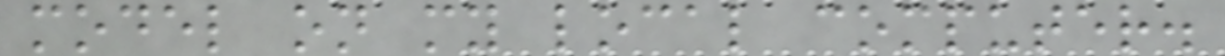model on my local computer.
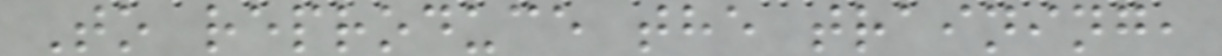To reproduce the training,
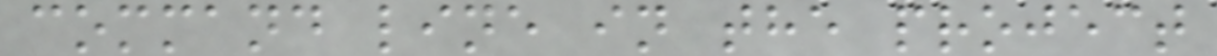command line in the project
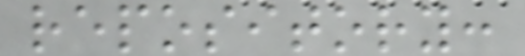repository:
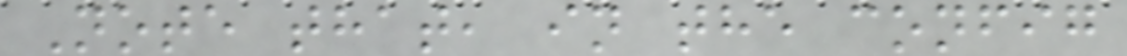Note that, in the config
